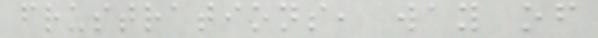frustrations, way of
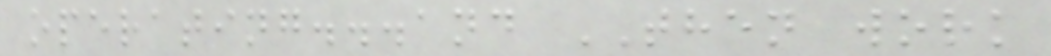operating...and THEN work
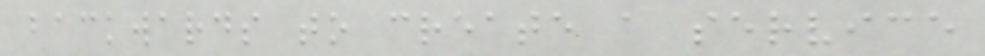backwards to create a service
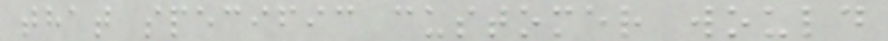that specific customer would
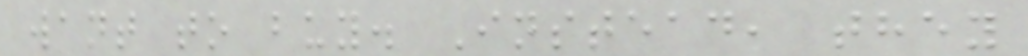want to buy. Instead, they
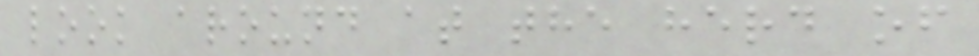look around at the herd of
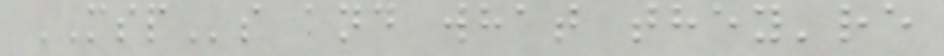MSPs and what they're
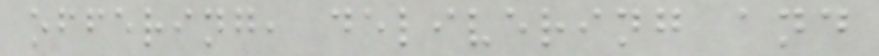offering, delivering and
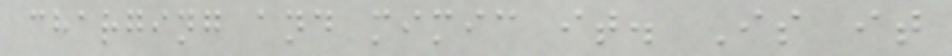charging and mimic it. Is it
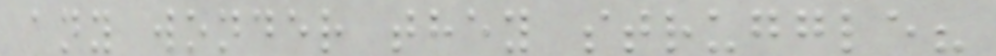any wonder they struggle?
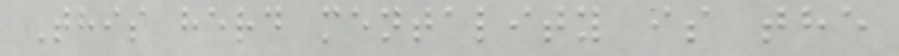This herd mentality is the
